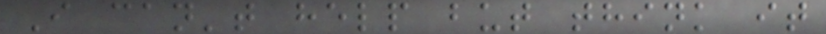I can't help but think it
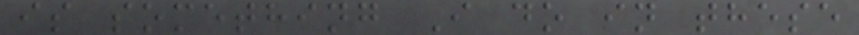is something I do in these
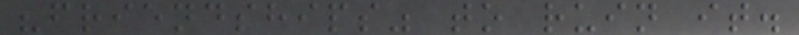"friendships" to ruin it.
